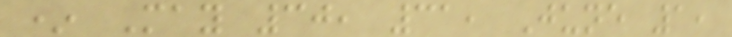* May 30, 31, June 1,
